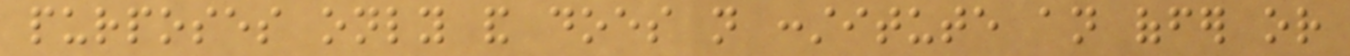purposes only and does not constitute an offer or
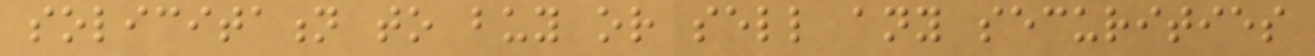solicitation to buy or sell any securities
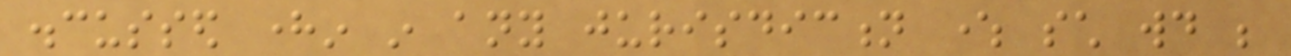discussed herein in any jurisdiction where such would be
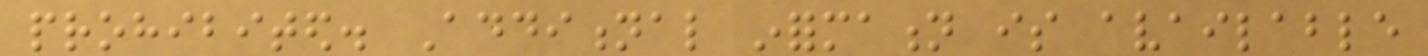prohibited. Additional information is available
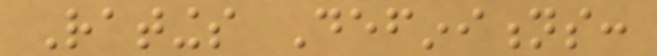Ratings Definitions:
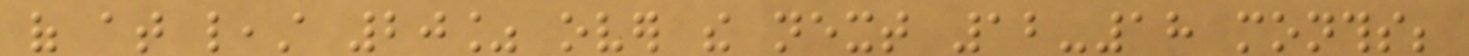of at least 20% over the next 12-18 months;
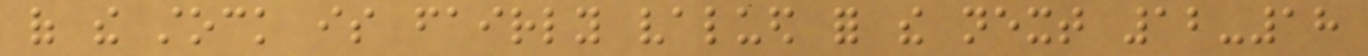of the stock is fairly valued for the next 12-18
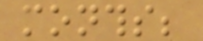months;
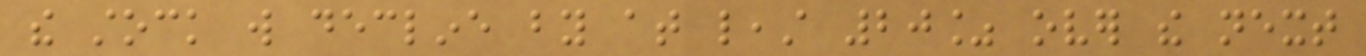the stock will decline by at least 20% over the next
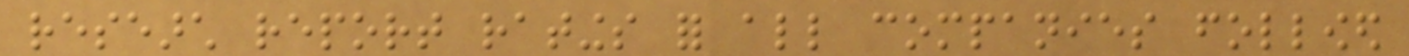research report ratings for all companies followed
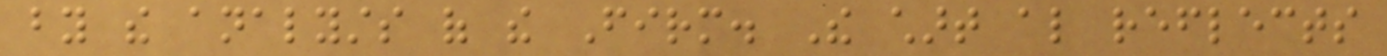by the analysts of the Firm. The chart also reflects
